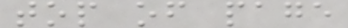top of page
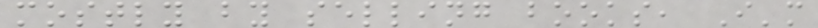mostly by selling books, I'm
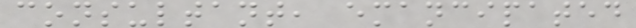consultant, emancipated
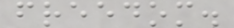freedom.
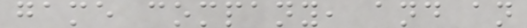game company, and an
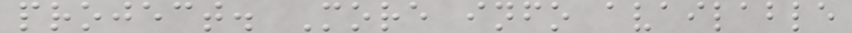project. More info available
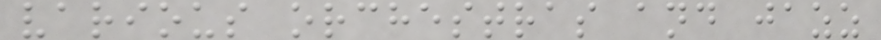various orchestras and jazz
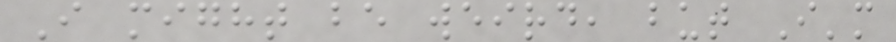I might be weird, but I'm
